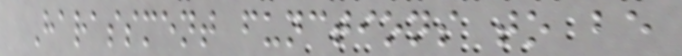Harassment functions to be
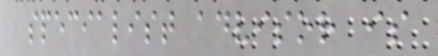specialist advisor is
